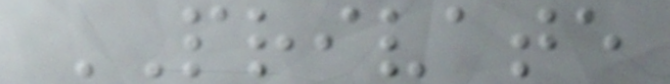PRIVATE
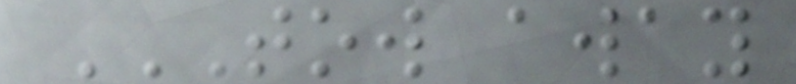TOW AWAY
